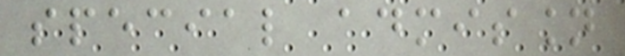special admission
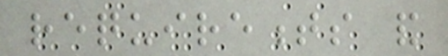requirements and
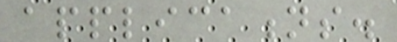applications.
